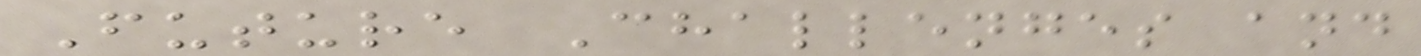Future Challenges and
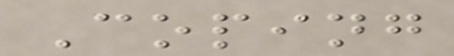Coping
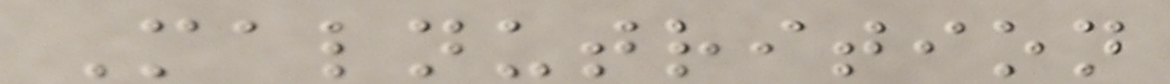Malnutrition
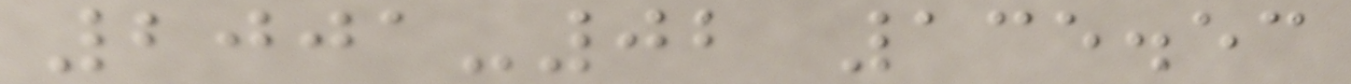2001-02 135.53
